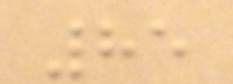85
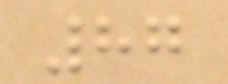87
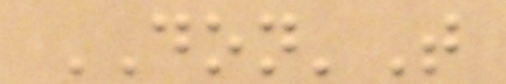DON'T
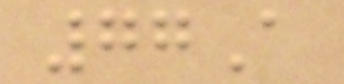77A
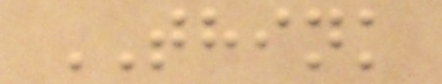THINK
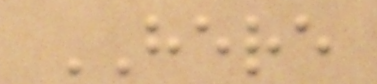HERE
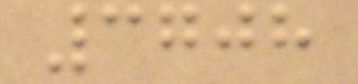3708
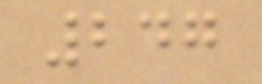247
